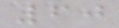60
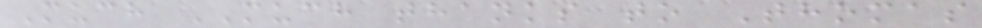Much MUCH thanks to Thomas
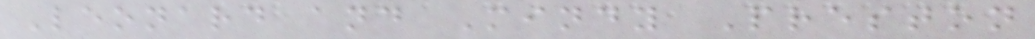Leonard and Mindy Preston
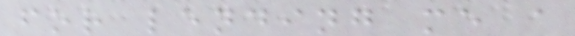for lending me a
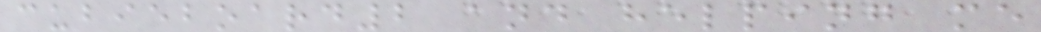cubieboard2 and helping me
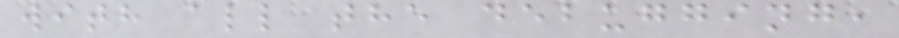with all the debugging,
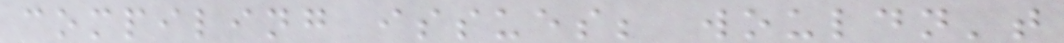compiling issues; wouldn't
